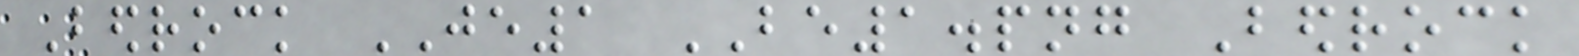Bedrock JE1 BE1.png Bedrock
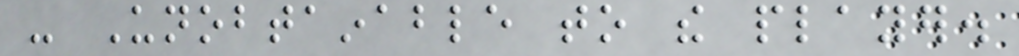- Unobtainable to the player.
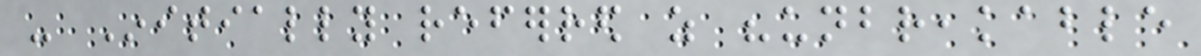- Initially referred as "unbreakable
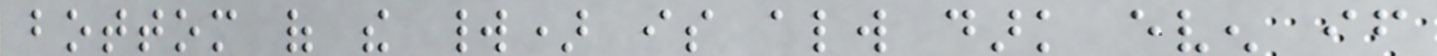bottom of the world) is always dark even if
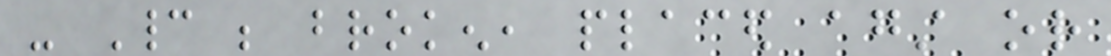- Cannot be broken, placed against or
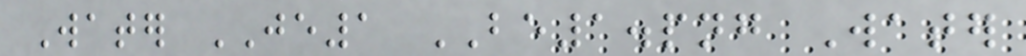Water JE1 BE1.png Water
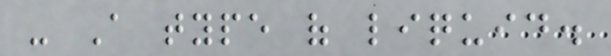- A type of liquid.
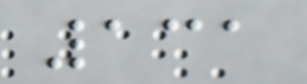131
